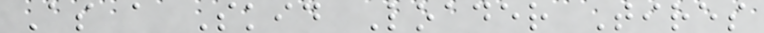As a Skid Loader Tires
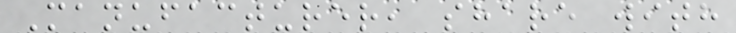Manufacturer, share with
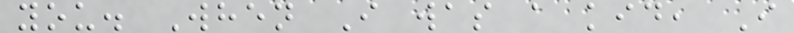you. When I was a kid, I
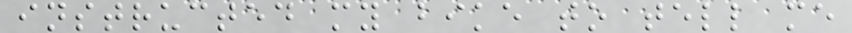instructed my bike to tell me
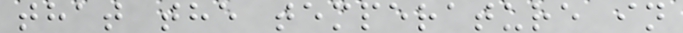that the temperature in
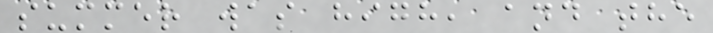summer was high, and the
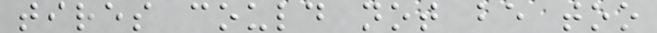tires could not be too
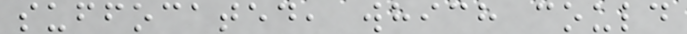suffocated, which could
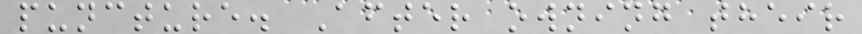puncture. After owning their
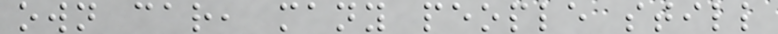own car, many people still
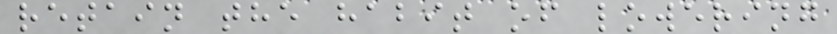retain the habit of lowering
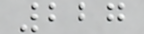227
